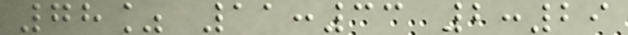78% 11:33 2:29
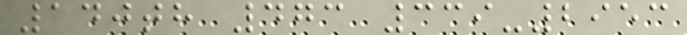140th 473 339-2953
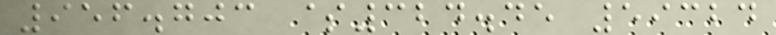956.703 $324.45 59324
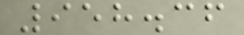958.36
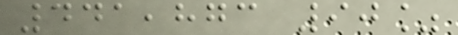441,873 90%
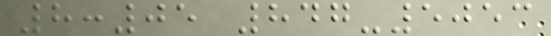8:05 847-5053
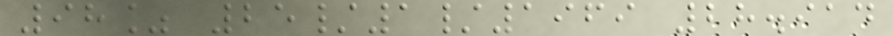98% 25/1/1969 28.914
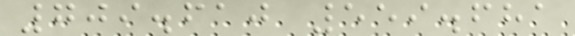709.610 559.681
